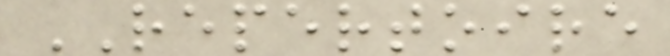REPERTOIRE
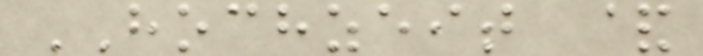HOCHZEIT &
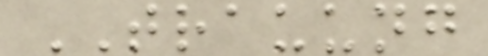TRAUUNG
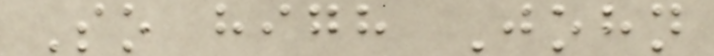So high John
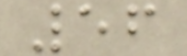56
